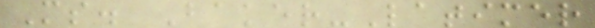Ms. Baker-Latimer
